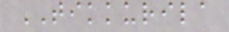TIKKURILA
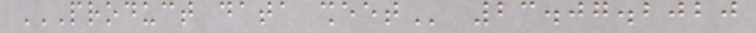PRODUCT DATA SHEET 23.07.2020
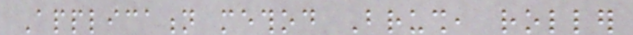Application method Brush, roller
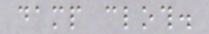damp cloth.
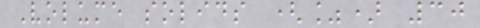Volume solids (%) 30
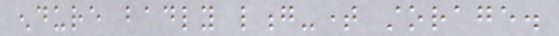endure badly long-time storage.
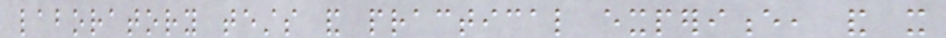laboratory tests and practical experience, and it
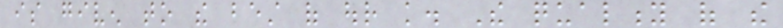is given to the best of our knowledge. The quality of the
